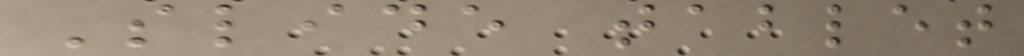Slide tablet
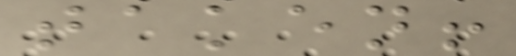taken!
